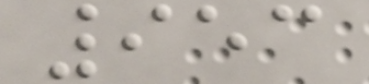953
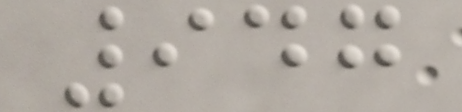947
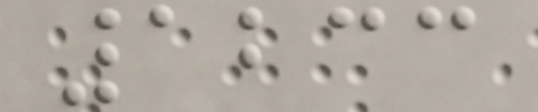1233
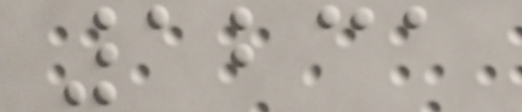1231
